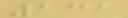131
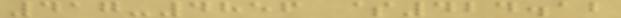417-4856 $424.12
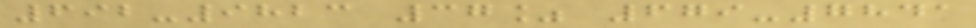692-9823 37% 679-7841
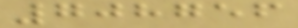708756
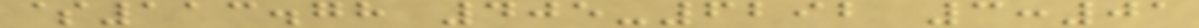$113.78 405-6292 3:01
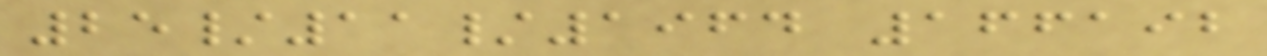25/11/1964 166192
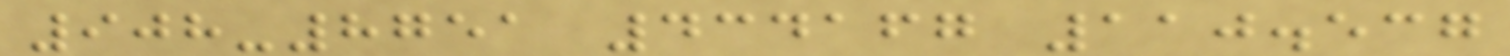908-8751 434167 110.537
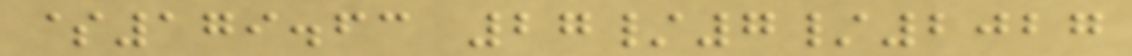$179.63 27/7/2027
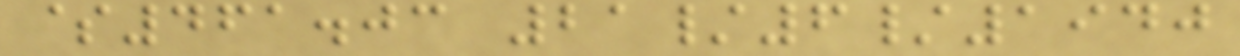$461.03 21/6/1940
